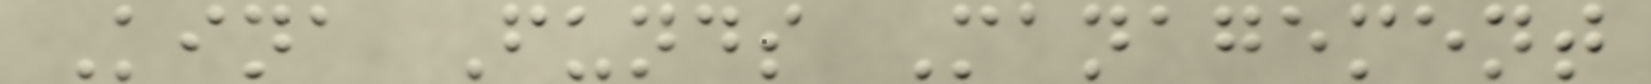Kina Funds Management
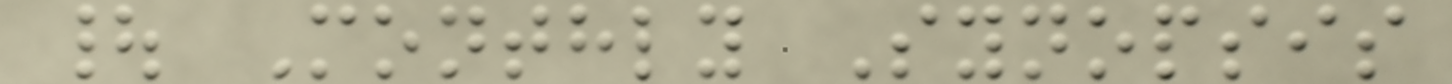| Monthly Synopsis
